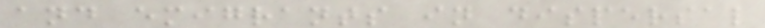and emigrants in dispersal
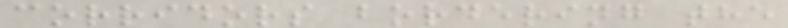corridors bordering the
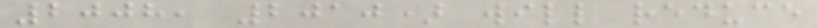2008, 2010) will reduce
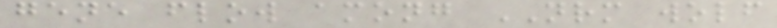gene flow among NRM wolf
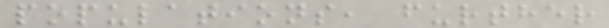populations, further
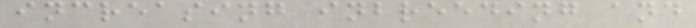increasing inbreeding and
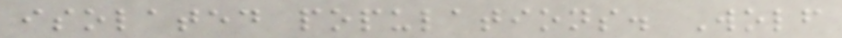isolated populations. Wolf
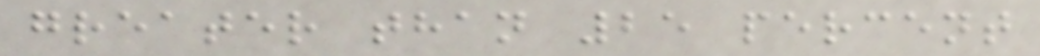greater than 25 percent
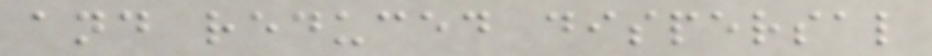and reduced dispersal
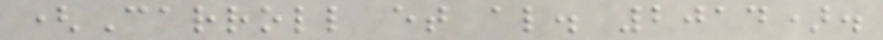(Carroll et al. 2014).
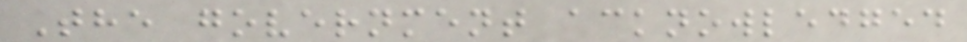The government acknowledged
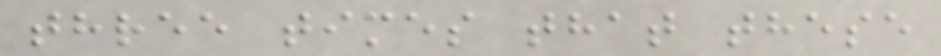three times that these
